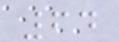64
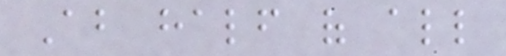About half of all
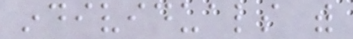individuals with
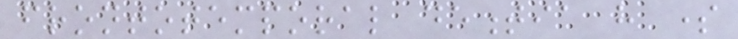frontotemporal dementia have some
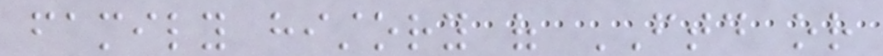family history of FTD or
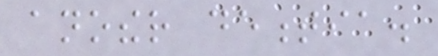another dementia.
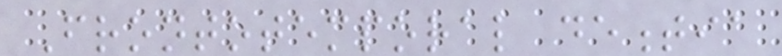Frontotemporal dementia
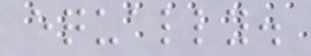equally.
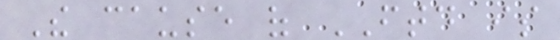The cause of FTD is
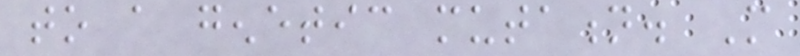to a genetic mutation. More
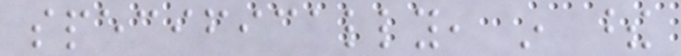specifically, in these
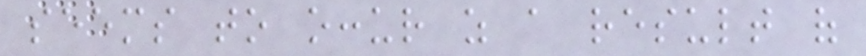seems to occur as a result of
